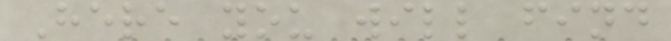Here you will find
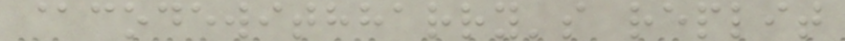@codewithharry's replit
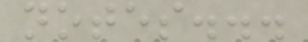notes...
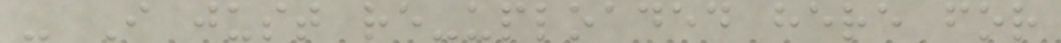- I just re-uploaded here for
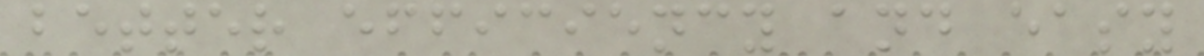better efficiency and easy
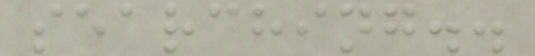searching..
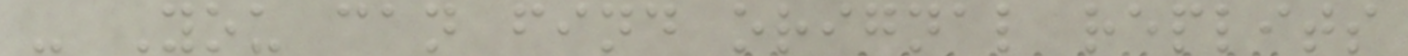- You can find orignal replits
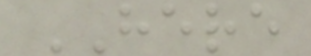HERE
